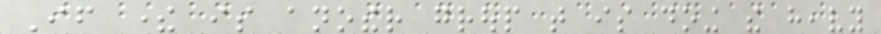If there is another group that is doing the heavy
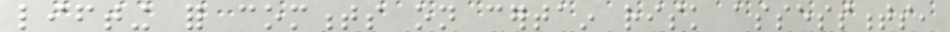lifting for comments on certain risk assessments,
